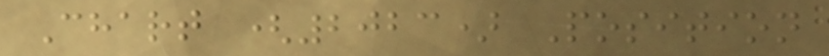Chart (2023) Position
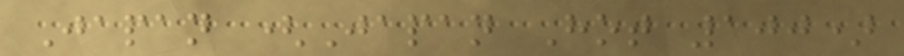Japan (Japan Hot 100)
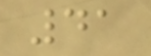41
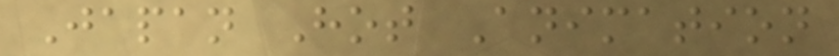Japan Hot Animation
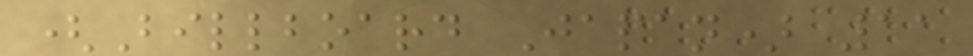(Billboard Japan) 11
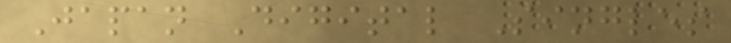Japan Digital Singles
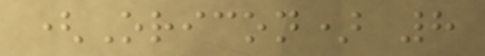(Oricon) 8
